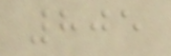805
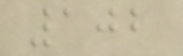102
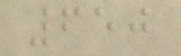650
